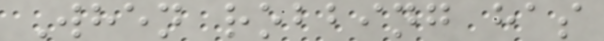When robbing has
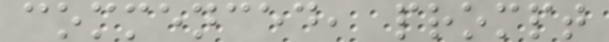commenced, prompt
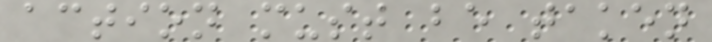action must be taken
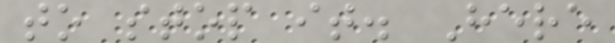to stop it. Here
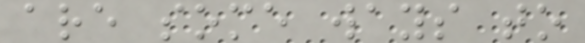are some ways to
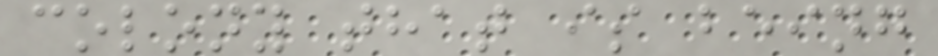colony that is being
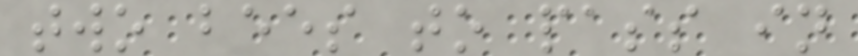two bees to pass in
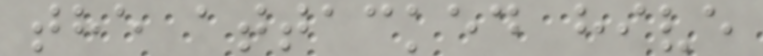the attacked hive
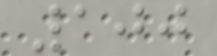100
